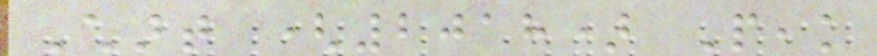Chart (2018) Peak
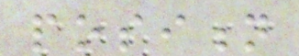position
